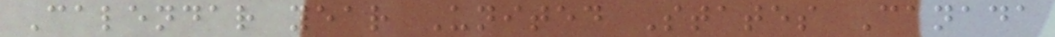Calendar year United States Canada
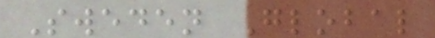Sweden Global
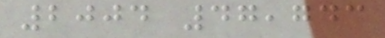2004 47,743
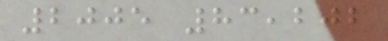2005 83,202
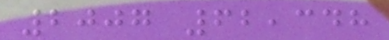2007 62,348
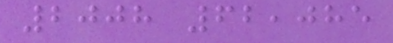2008 62,085
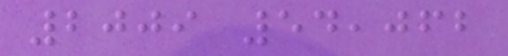2009 54,062
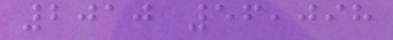2010 56,098
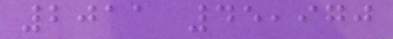2011 45,970
